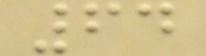64
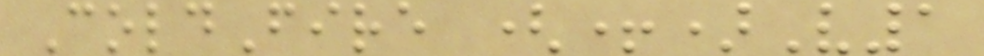ColdFire (+)V1
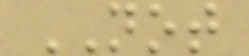NOT
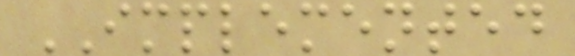IMPLEMENTED
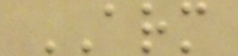ARM
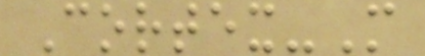Cortex-M
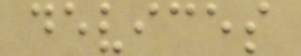devices
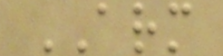ARM
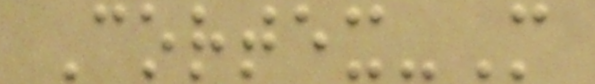Cortex-M
